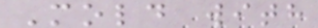Mold with
